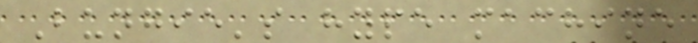Bungie's hype machine
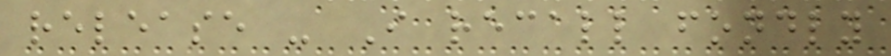release - I recall fondly
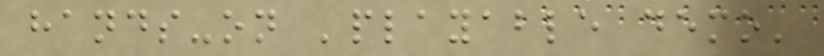hands-on 'playable demo'
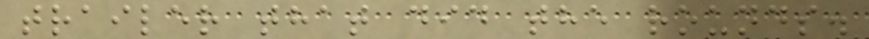trailer that did the rounds.
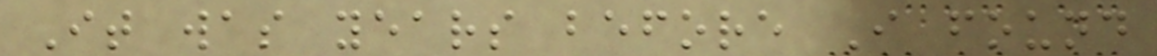It was years before I found
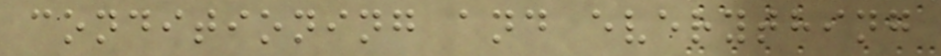conditioning and everything
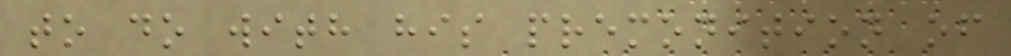to do with his premonition of
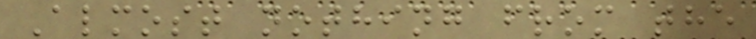Almost nothing from the
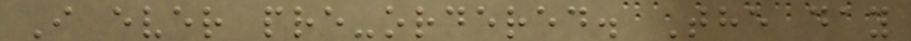I ever pre-ordered. The day
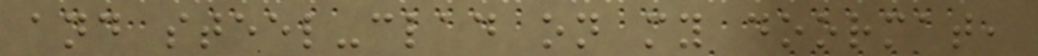and steel-clad on my doormat,
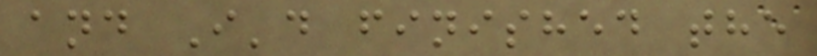and I'd finished the
